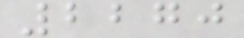2270
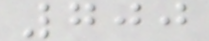700
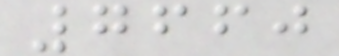7660
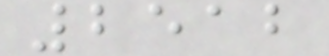2512
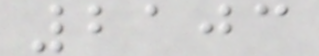2103
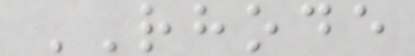RHODE
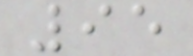95
